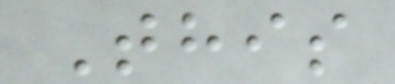This
